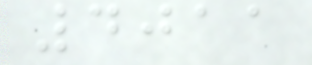4011
